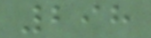298
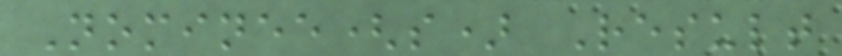Nominee(s) Result
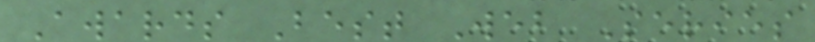Awards Best Web Series
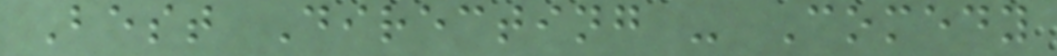Best Directing - Comedy
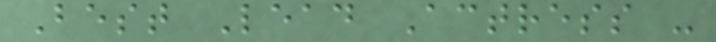Best Lead Actress -
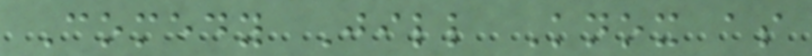Comedy Jill Knox as
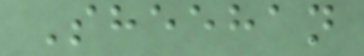Sheehan
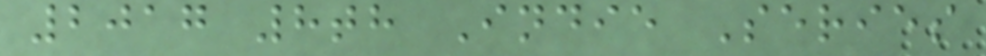2017 8th Indie Series
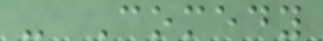- Comedy
